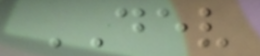DEV
